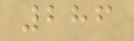286
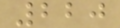220
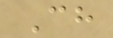Ch
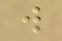w
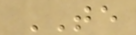TE
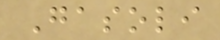Gasoli
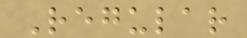Regular
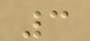3
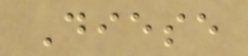Diese
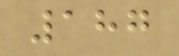187
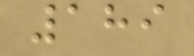189
